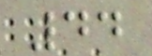44
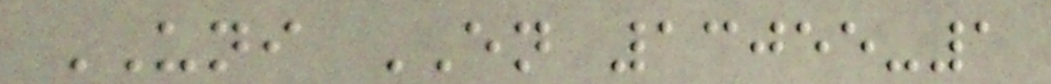UNI EN 13055-1
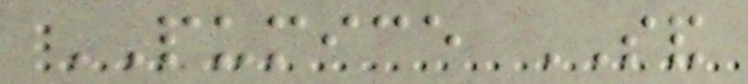PUMICE SAND
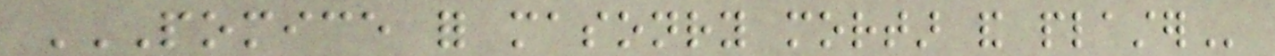POMICE FOR MASONRY MORTAR AND PLASTER
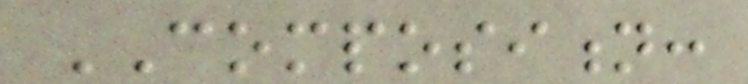COMPOSITION:
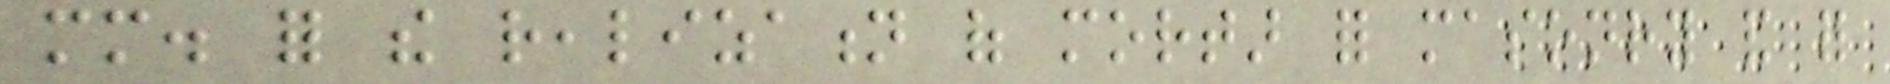mm. for the realization of mortar for masonry and for
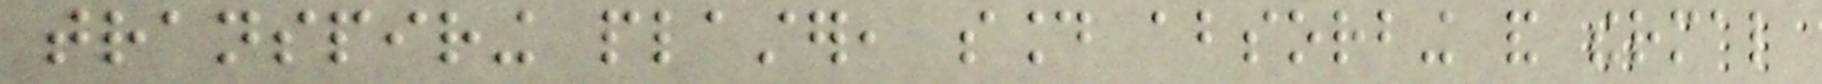transpiring plaster, sound absorbing and thermal
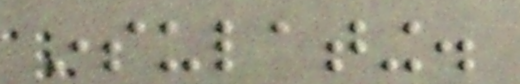insulating.
